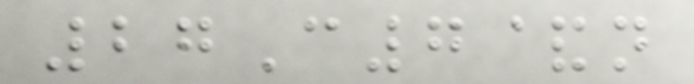27C7&n
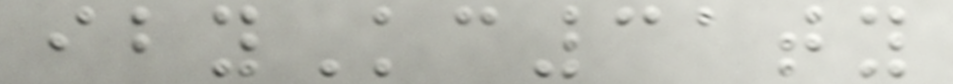ibyKc31ty
